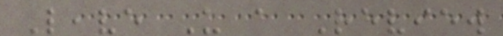Leave Us a Review
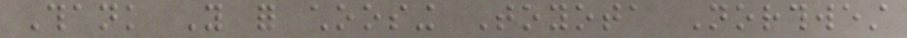Thank You for choosing Toyota Northwest
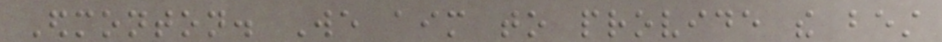Edmonton. We aim to provide the best
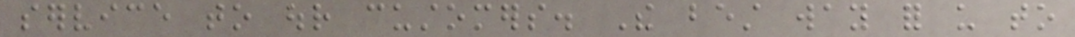service to our customers. The best way for us to
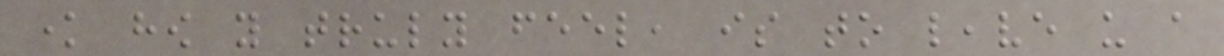know how you truly feel, is to leave us a
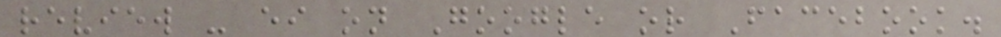review - either on Google or Facebook.
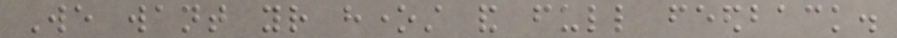We want your honest and full feedback.
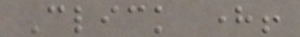Click here!
